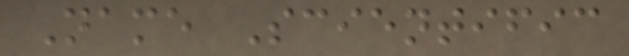Name Scientific
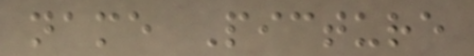name Picture
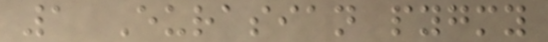1 Eurasian pygmy
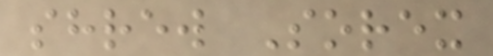shrew Sorex
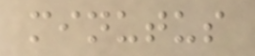minutus
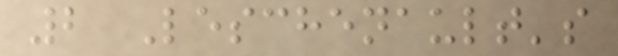2 Leschenault's
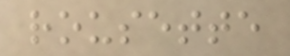rousette
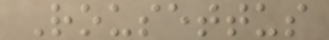Rousettus
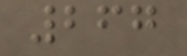267
